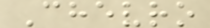Chevro
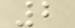2
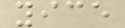yice
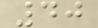40
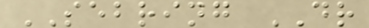SEBRING DR
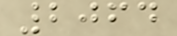2064
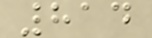814
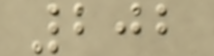202
